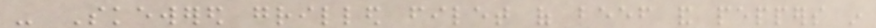- Skewered grilled filet of beef and peppers in
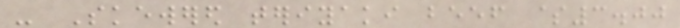- Skewered teriyaki beef $3.00
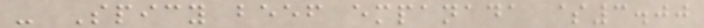- Spicy beef empanada $3.00
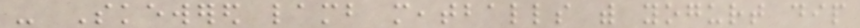- Skewered lamb meatballs with yogurt dip
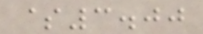$3.00
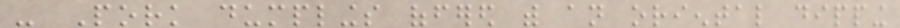- Pork dumplings offered with an oriental dipping
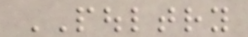POULTRY
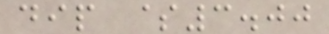dip $3.00
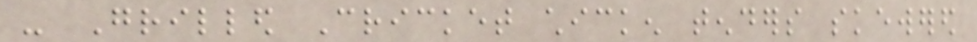- Grilled Cricket chicken tenders skewered
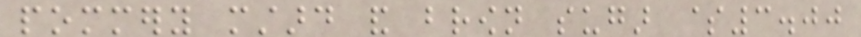pommery mustard and brown sugar $3.00
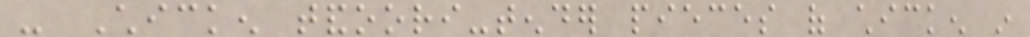- Chicken tandoori-tender pieces of chicken in
